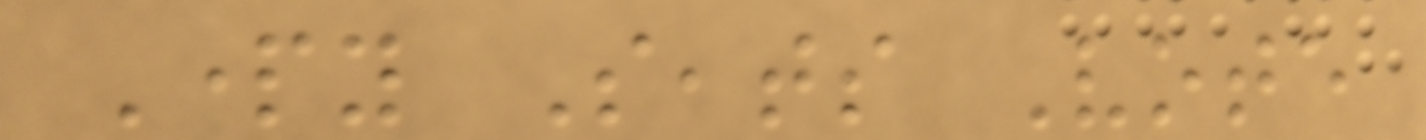Party Seats Vote
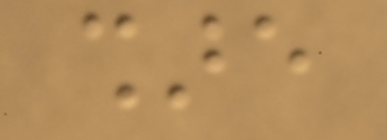share
